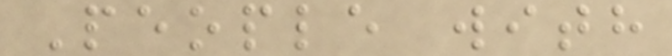People with
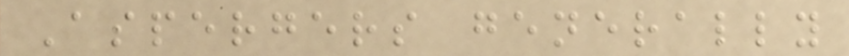Aspergers generally
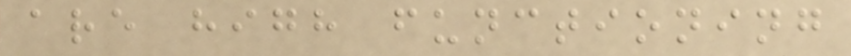are high functioning
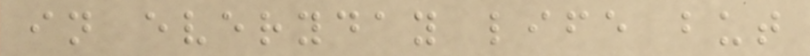in everyday life but
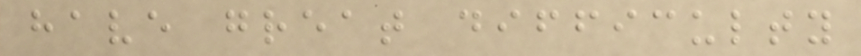have great difficulty
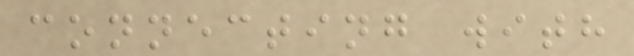connecting with
